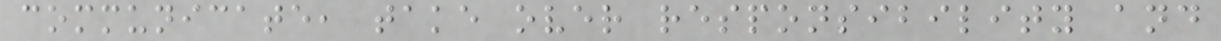communicate, take over responsibility and
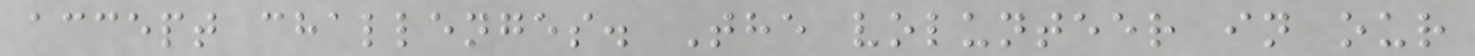accept challenges. The volunteer in our
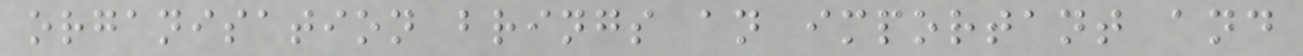organisation brings an important and
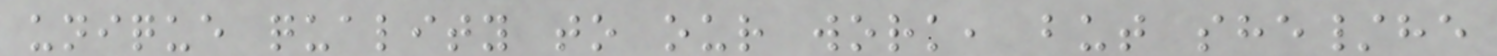unique quality to our work, but she/he
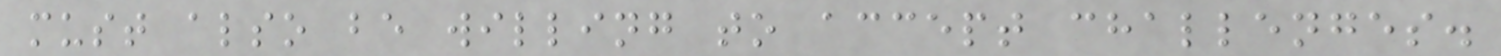must also be willing to accept challenges.
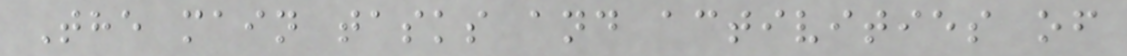The main tasks and activities of
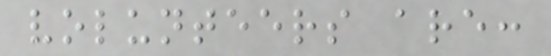volunteers are:
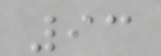93
